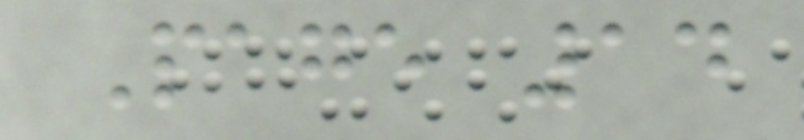Page 14
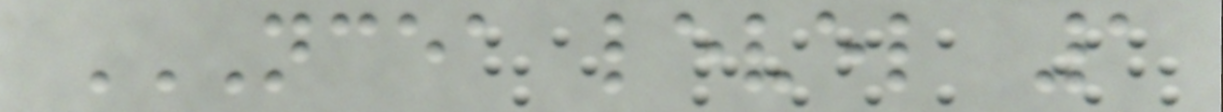NCEA LEVEL 1
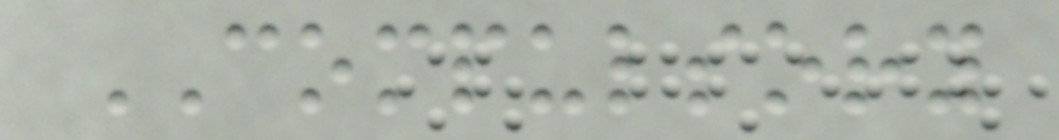COMPULSORY
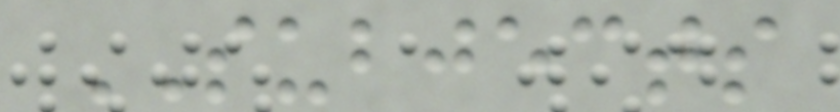SUBJECTS
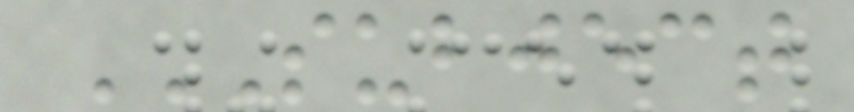SUBJECT
